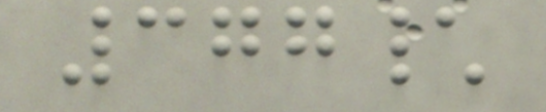377\
